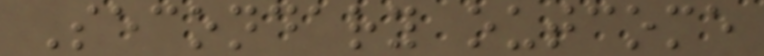Secondary outcome
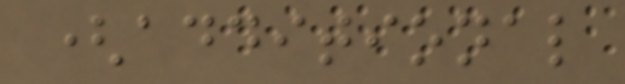(additional
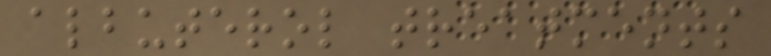albuterol treatments
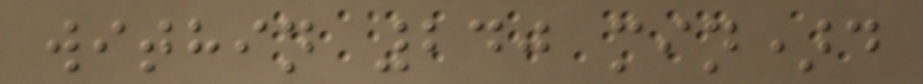within 240 min)d
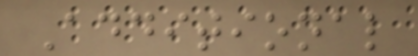Additional
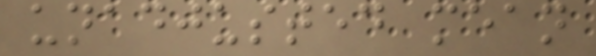unadjusted mean
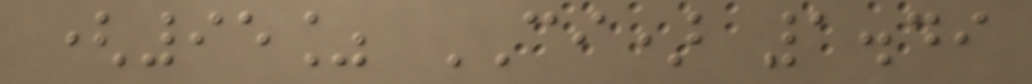(95% CI) 1.49
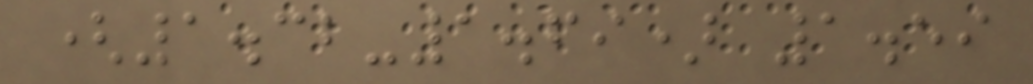(1.32-1.69) 1.59
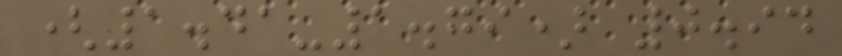(1.41-1.79) 0.94
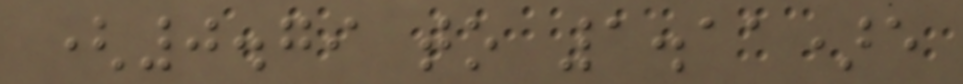(0.79 to 1.11)e
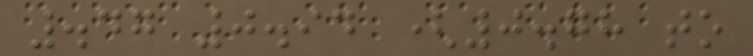.47 0.94 (0.78 to
